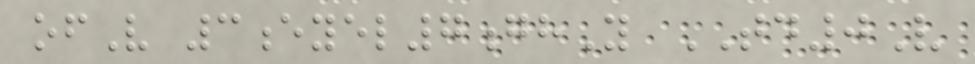ofV 3eyel7ghY TD0V
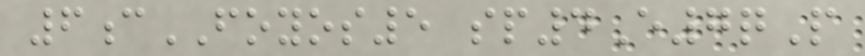6cFOYOS5 sp4E7qP
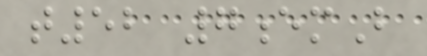t52 7emB
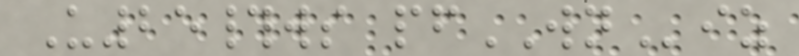U25#ws pfWNiz
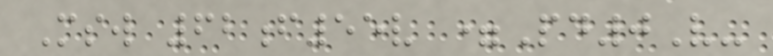Msw 62f55v =Pd0V-
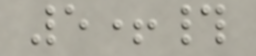5+#
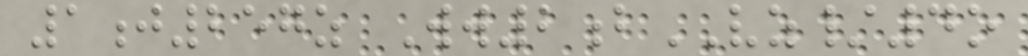1j257z Ww2bVZ/4o
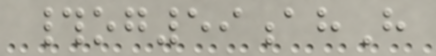#og59ahH
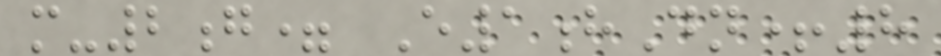m-2g= E1hDn+8
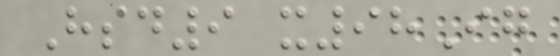Hsd9 x98Ig
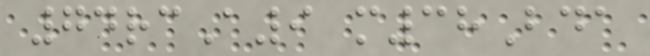74rcA9 m38Bda
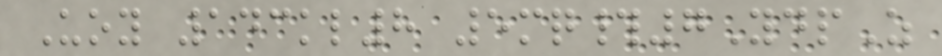Uoy 143kl8 5mq#7YdpZ
